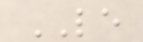LE
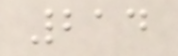214
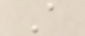A
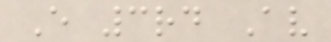E 3rd Av
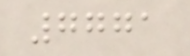7771
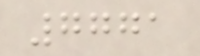7771
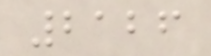2126
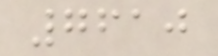7610
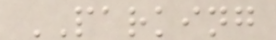PARKING
